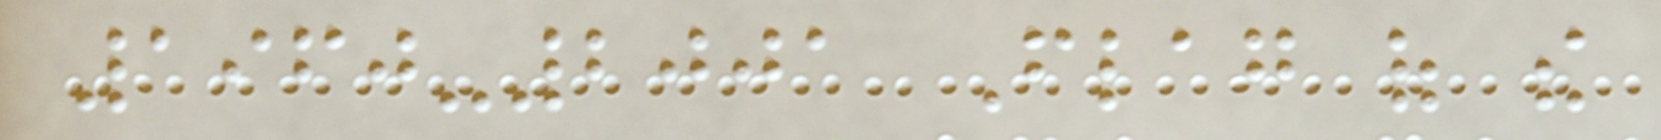1960-2001 Flag of the
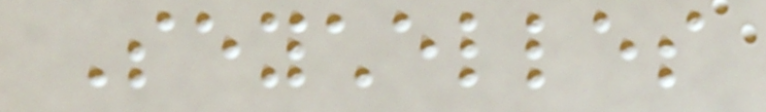Seychelles
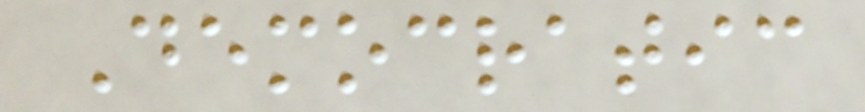Democratic
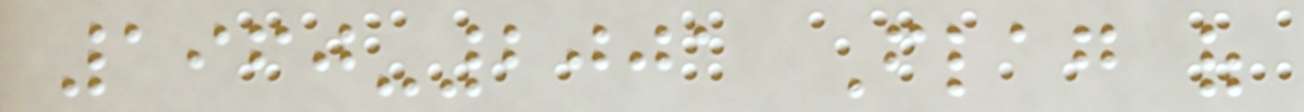1960-2001 Flag of
